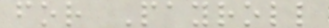for Payroll
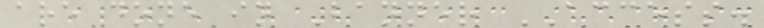are done in Banner ACCESS.
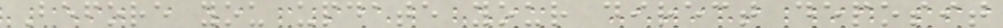Before you update your direct deposit
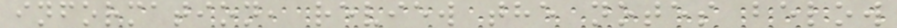information, review the notes below
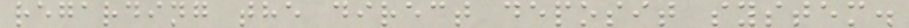regarding the direct deposit system.
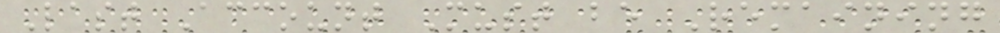Last Account Must be Remaining
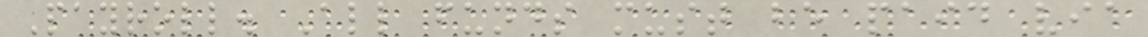Payroll. All funds must be paid via
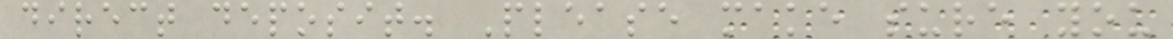direct deposit. Please make sure you
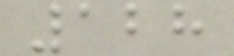128
